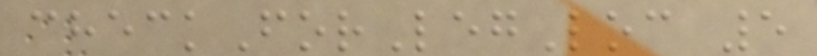checkForLegLoc 5
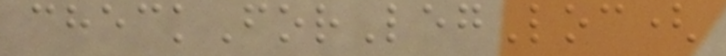checkForLegLoc(
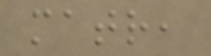matr,
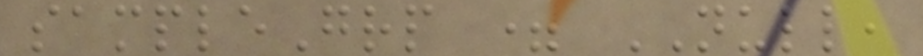sampleGrp = NULL,
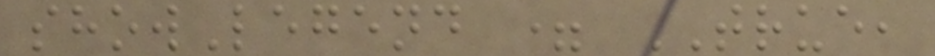showLegend = TRUE,
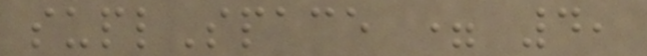suplSpace = 4,
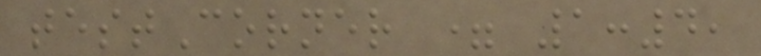testCorner = 1:4,
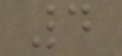4
